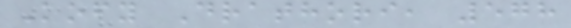Kofy Drathori, 578
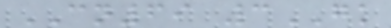CN69 3GK
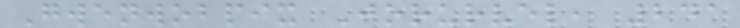Gwenwobpix Jorurvel, 241
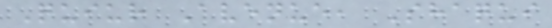Quiur Avenue, Shaqui
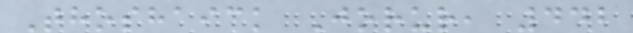Thoshaick Jorur, 442
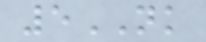5NK
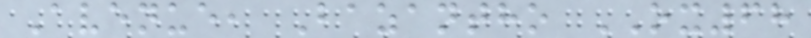Avenue, Bazantho OX68
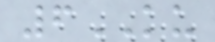6KU
